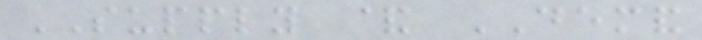SUPPLY & DEMAND
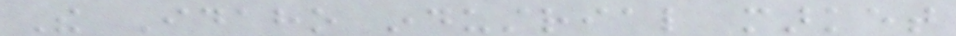The Idaho industrial market
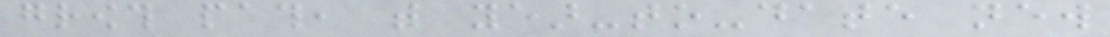growth path, with year-to-date new
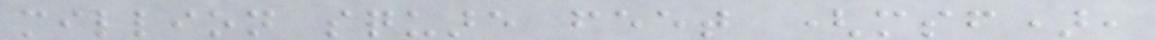million square feet (msf),
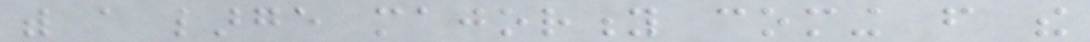with a large majority coming from the
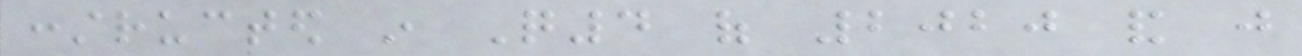constructed in Q4 of 2020 and just
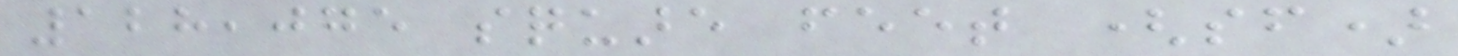128,075 square feet (sf)
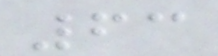63
